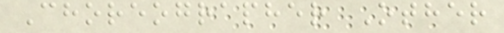Choreographer Other
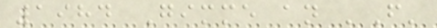1984 Gimme an 'F'
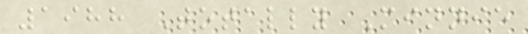1988 Totally Minnie
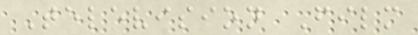Television Film
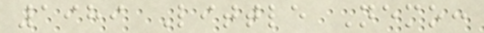1989 Little Nemo:
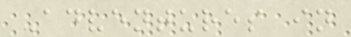Adventures in
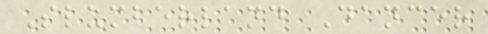Slumberland Dancer
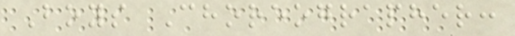Boys Choreographer:
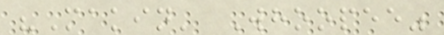"Makin' Whoopee"
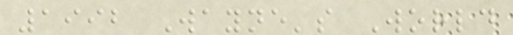1992 Wayne's World
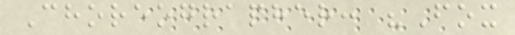Choreographer: "Fox
